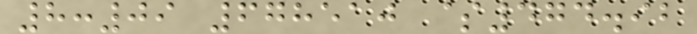8:09 678510 $474.92
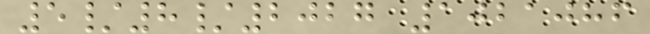5/8/2027 1021086
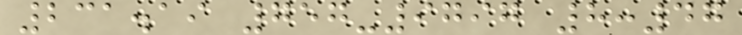231.19 757-9797 8:47
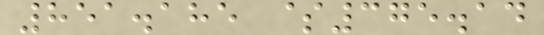851.185 $375.14
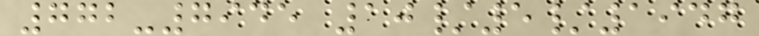772-7945 10/5/1947
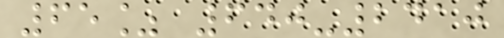65% 640-2410
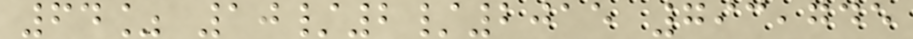64% 10/2/2015 793,745
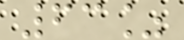63%
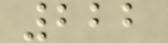222
